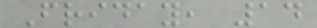Friday, 14
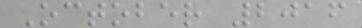October 2016
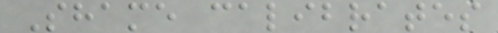Shame calibrates
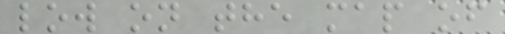low on the map of
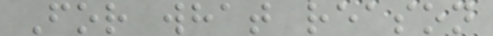For what reason
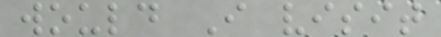would I visit
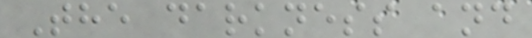The darkness and
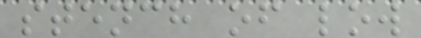stench of low
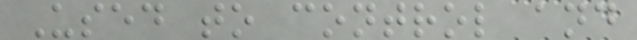Used to control and
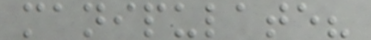manipulate?
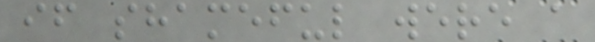if shameful were a
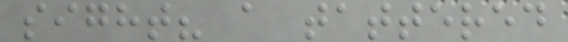sight? a tattered
